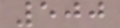500
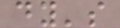dy's
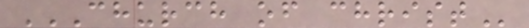CHURCH OF CHRIST
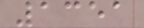1351
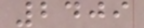2409
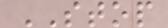STOP
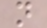n
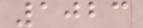1023
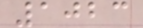1023
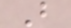B
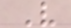V
